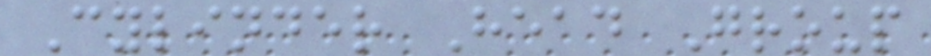Cylinder Head Group
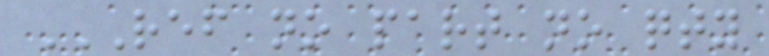REF NO PART NO QTY
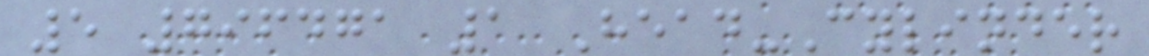5 796471 1 Head-Cylinder
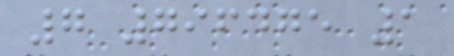7 796475 1
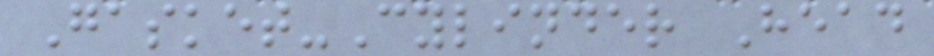Gasket-Cylinder Head
